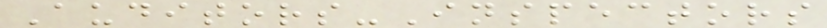Auditors-Inspectors
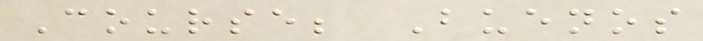Course; Buenos
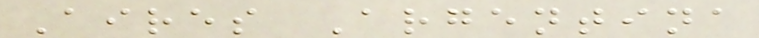Aires Argentina
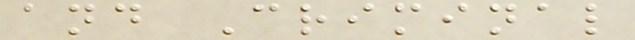and Criminal
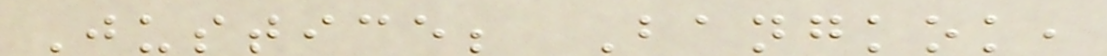Justice; Bangkok,
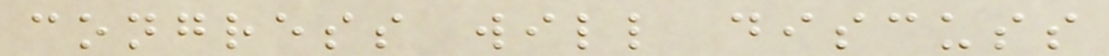congress will discuss
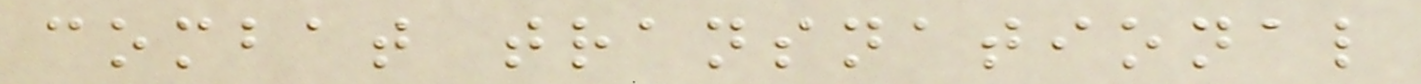combat transnational
